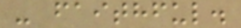- faithful.
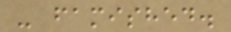- famished.
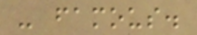- famous.
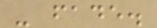- fade.
